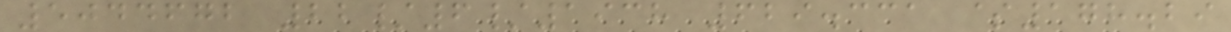5044672 22/6/1938 629.331 $178.29
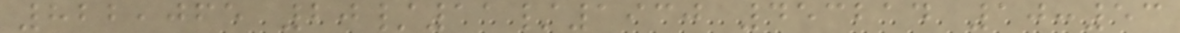822,065 20/11/1930 453214 10:53
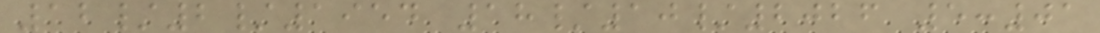12/2/1954 18/10/2026 5:01
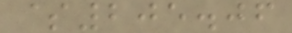$205.06
